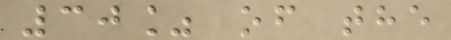30% of the
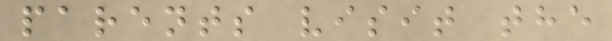parents visit the
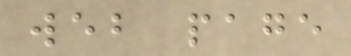web page
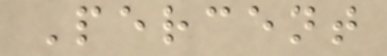Percent
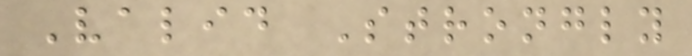Valid Strongly
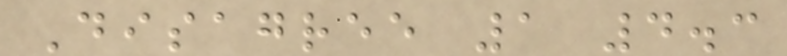Disagree 1 4.3
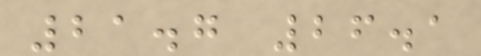21.7 26.1
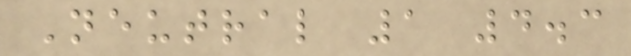Neutral 1 4.3
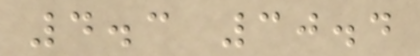4.3 30.4
